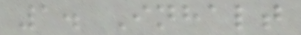1. Inhalt
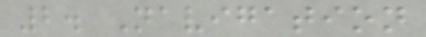2. Navigation
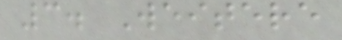3. Weitere
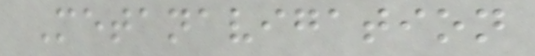Metanavigation
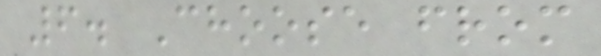6. Choose from
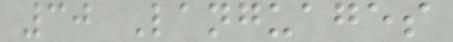30 Languages
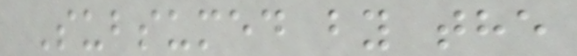Subsumed by the
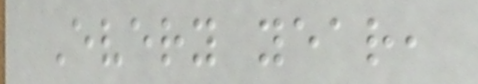Every year,
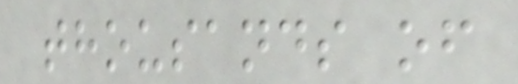thousands of
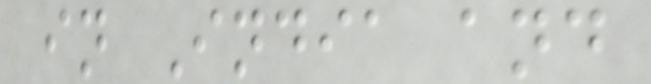in India and
